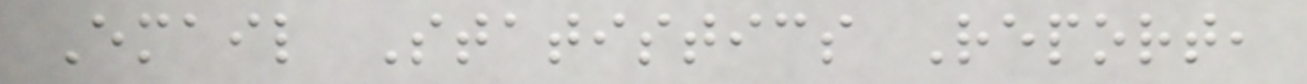Email Statistics Report,
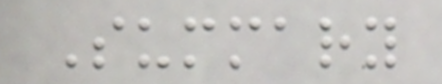Summary
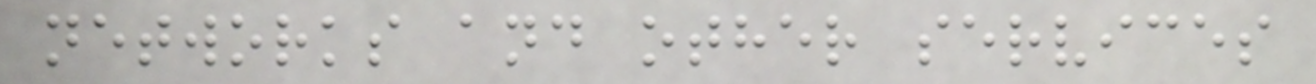networks and other services
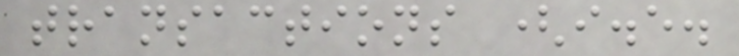transactions (i.e.
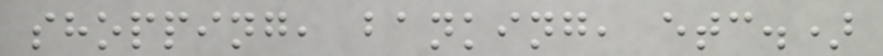shopping, banking, etc.)
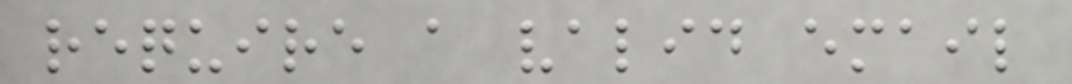require a valid email
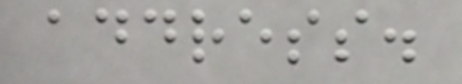address.
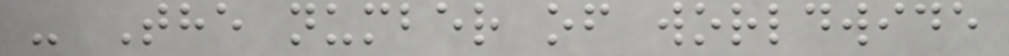- The number of worldwide
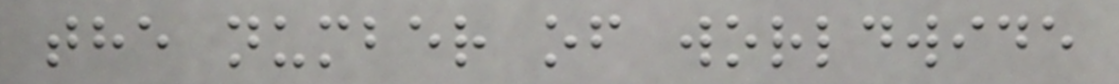the number of worldwide
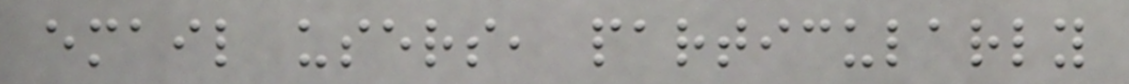email users, particularly
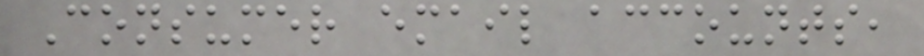Consumer email accounts,
